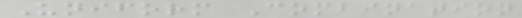Uniform Combination
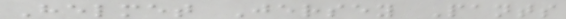Helmet Jersey Pants
